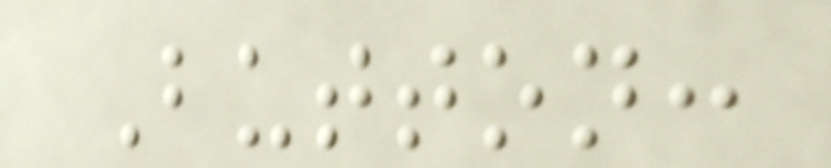Button:
